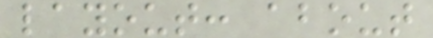layout: about
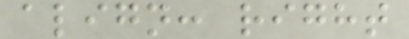align: right
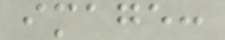image:
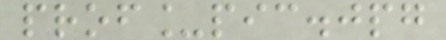prof_pic.jpg
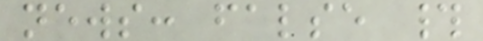news: false #
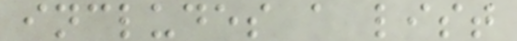includes a list
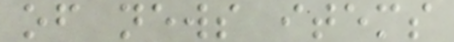of news items
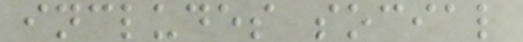includes social
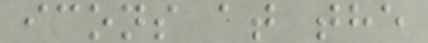icons at the
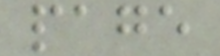page
